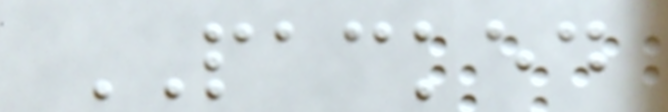PACKED
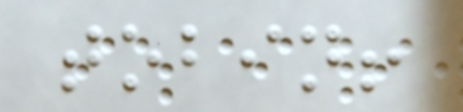tobin!
